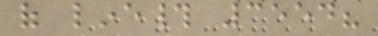of line# 3554?
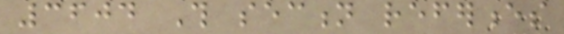3604 This section references
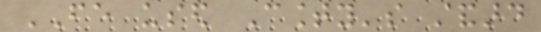FE used County's standard
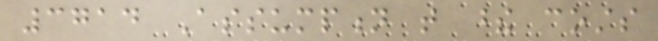3714 Assumption that these costs
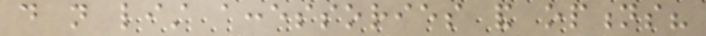do not list accessories and options?
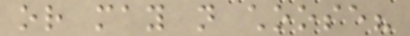or may not choose?
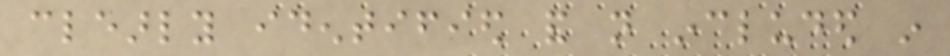clearly identified and not included in
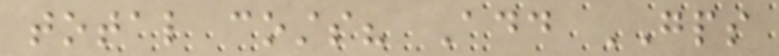total costs? Add GPS
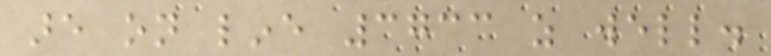are on line 3733 as well.
